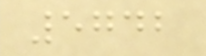5742
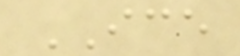ICE
